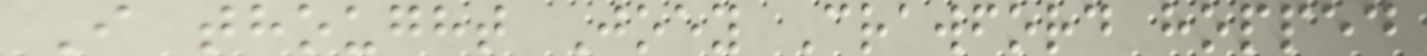I thought Joey Crawford hopped
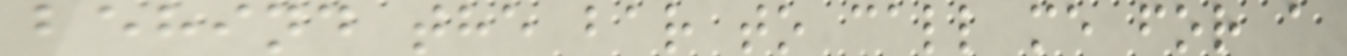behind the bar to call me for a
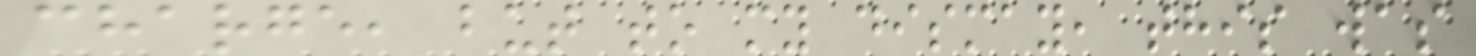charge, but to my dismay, this was
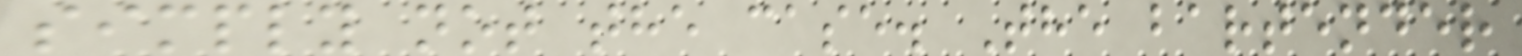simply not the case. The bartender
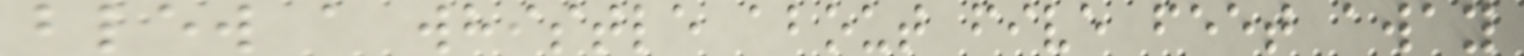blew a whistle about five feet away
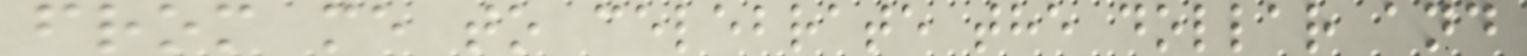from me to celebrate the dollar and
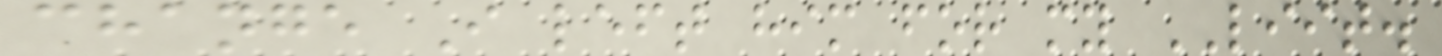change I left him for my LIIT.
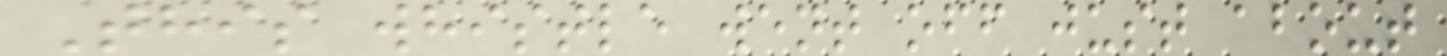This whistle went off just about
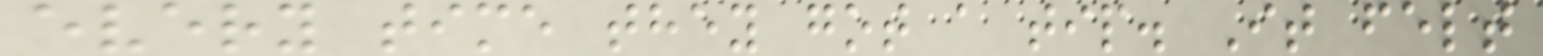every time they got a tip. It felt
